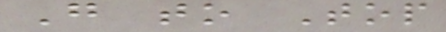Go to Top
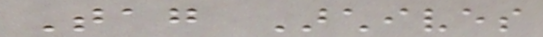Tag Archives
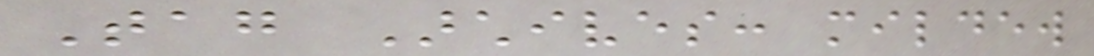Tag Archives: mildew
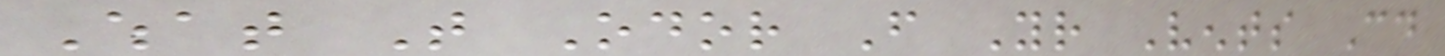What That Odor From Your Vents Could
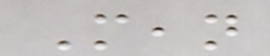Mean
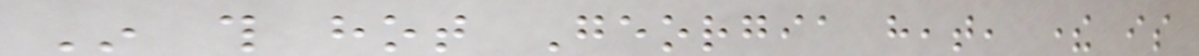In this hot Georgia heat, there is
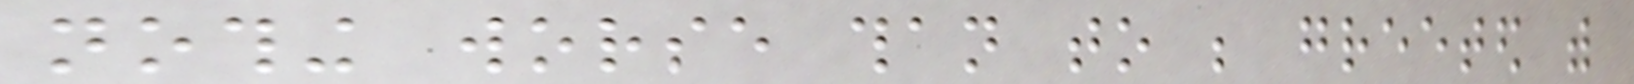nothing worse than to be greeted with
